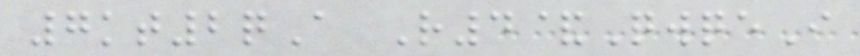7kt2qA R4&QwqeI
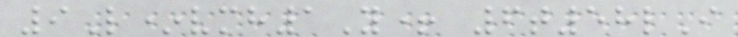9L*vmh1Y+ 6t58lI
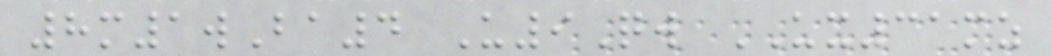8m1wBa4 U9Qw UX31mz
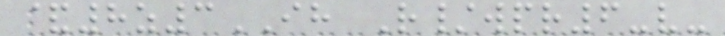&8z3IH R/wpr6-v-
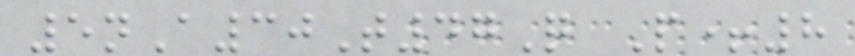5nA30T47Q P+8
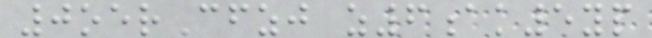0oerCfzj z6ak5yp
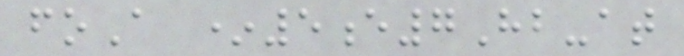foA *5e7Hb-at
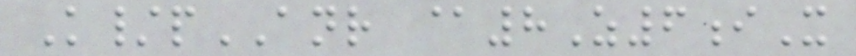K/pANR @8Z6iX
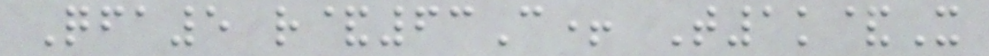Qfa5 r&63C+ T1k&X
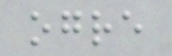ogre
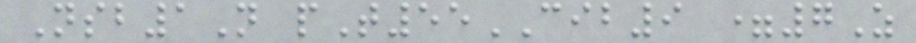Nsb1N pT55CIB9 =7Z
